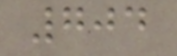704
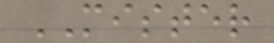MISTER
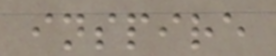inspire
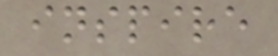inspire
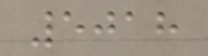5018
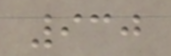930
